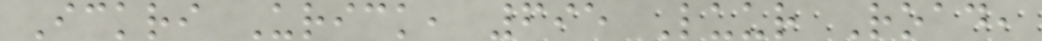Ickri Urick, 695 Luur Road,
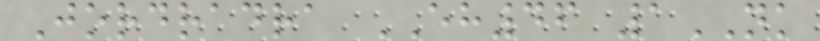Jordradra EH46 1NK
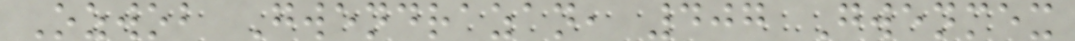Ozwob Gwendrazan, 407 Gwenmex
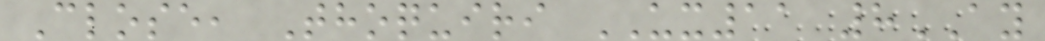Close, Thoquiri UX11 8AY
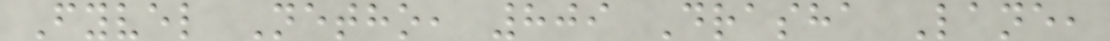Fyvel Netho, 809 Drasha Lane,
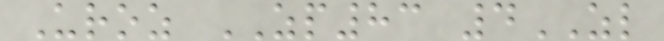Uroz ZP83 4ZL
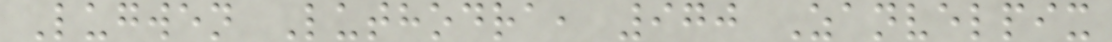Lugwen Luthodra, 970 Zanvelpix
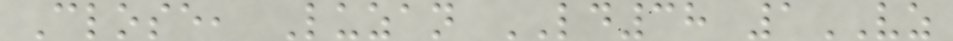Close, Luzan LD38 1VZ
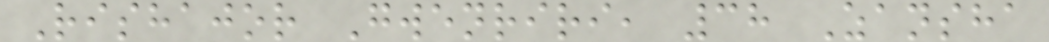Rishajor Gwenriri, 38 Zansha
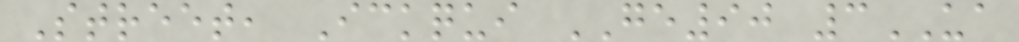Street, Ickqui GE90 3UA
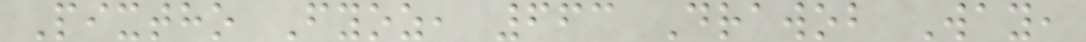Pixtho Fyoz, 663 Drawob Way,
